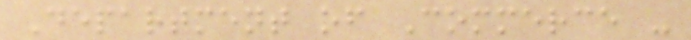Department of Commerce -
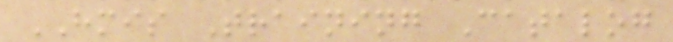HMIS Training Catalog
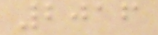2016
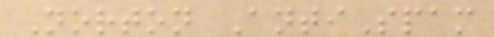Norton AntiSpam
